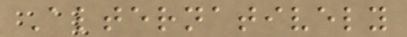Alternatively
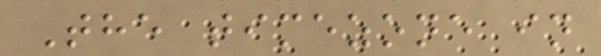The timezone in
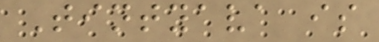Tintyava is
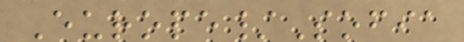Europe/Sofia
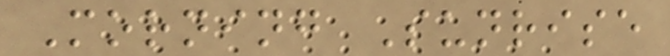Morning Sunrise
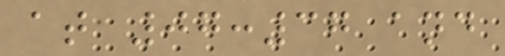at 07:37 and
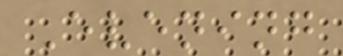Evening
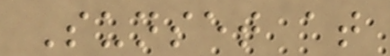Sunset at
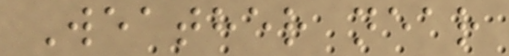Weather near
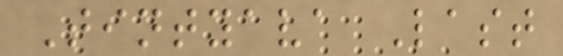Tintyava Last
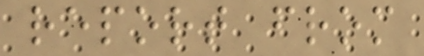report from
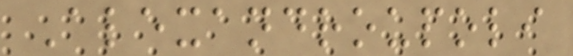Alexandroupoli
